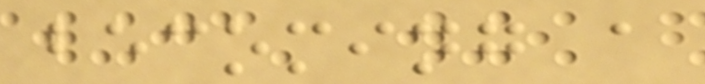becoming a
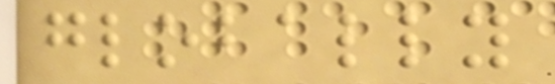globally
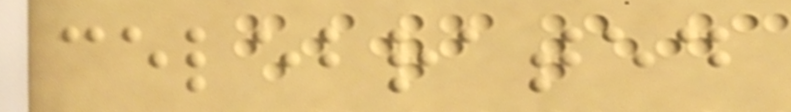celebrated
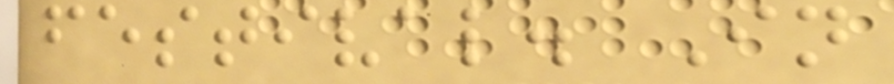festival. In
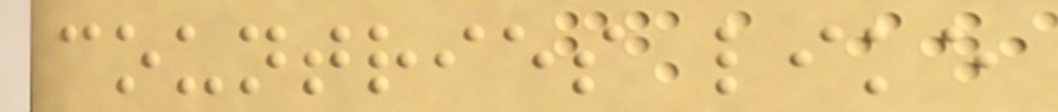countries like
